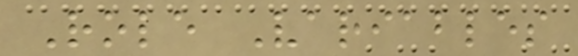Role Variables
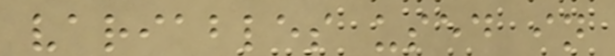variables used in
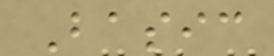Basic
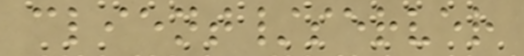client/server
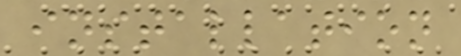installation
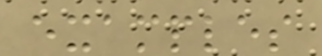examples
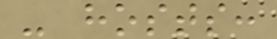- hosts:
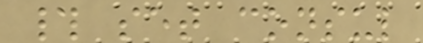# set consul
